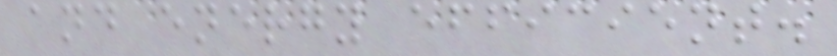and energy efficient.
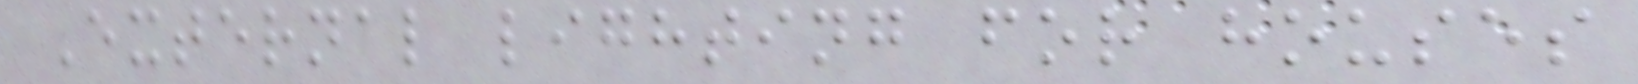External lighting for houses
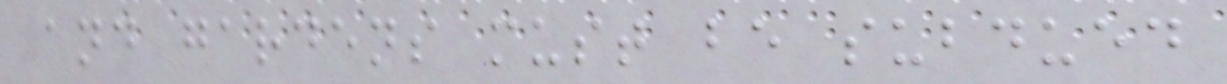and gardens must be subdued
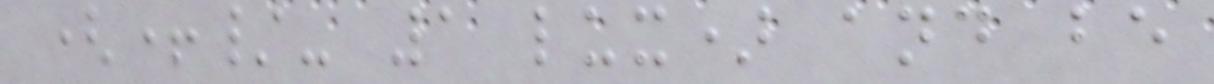(+/- 1 lux) and be
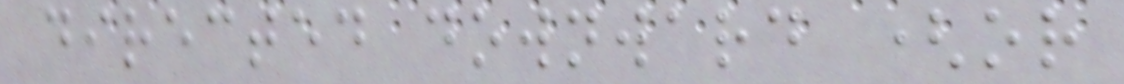directed downward (or
